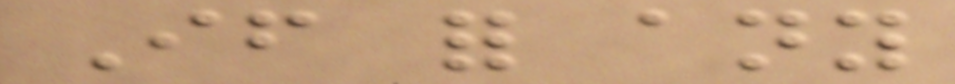If for any
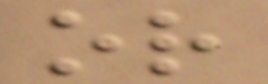or
